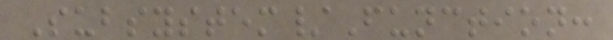Subsystem/Function:
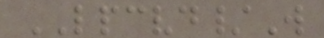LPCVD/W
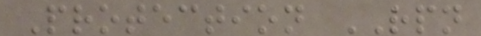Protection RPN
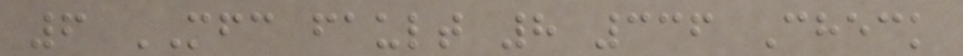6 MFC fault 8 336 Check
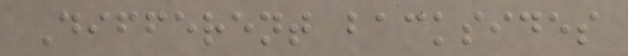Different backsides
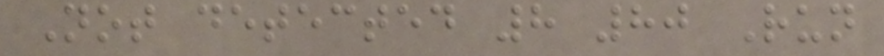Not detected 8 80 Run
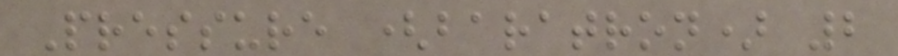Pressure (baratron) 2
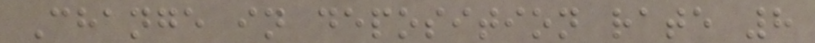Change in deposition rate 8
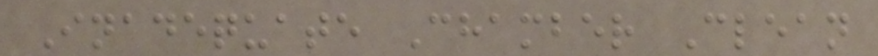Inadequate Chamber Clean
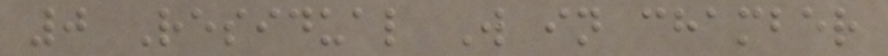0 Residual W in chamber
